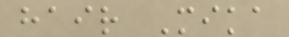hair Mika
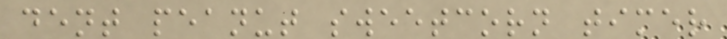dent peanut sweetcorn timer
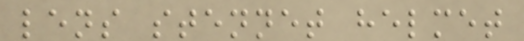lens stennet helmet
